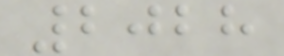2028
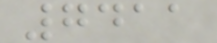7411
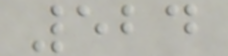524
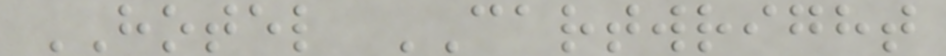HOTEL CARTWRIGHT
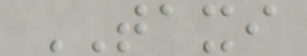TAXI
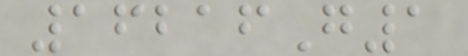16216G1
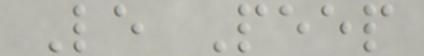Le Peep
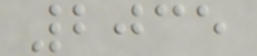2035
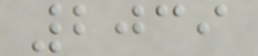2039
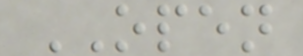OPEN
